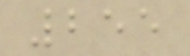255
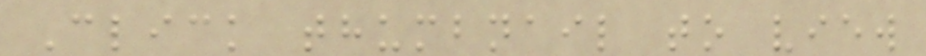Click thumbnail to view
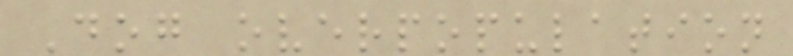Dog overpopulation
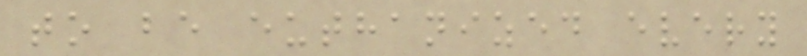to be euthanized every
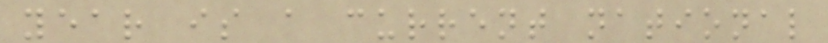year is a current national
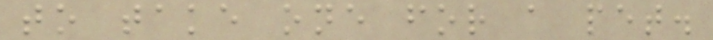to take one for a pet.
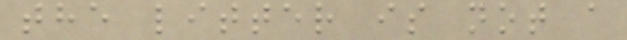the litter is not a
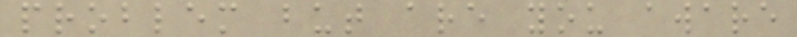problem but are you aware
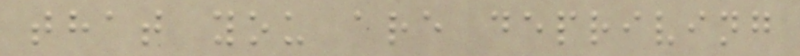that you are depriving
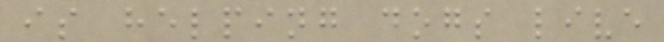is helping dogs live
